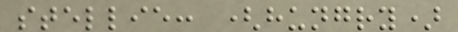stellie: (hungry)
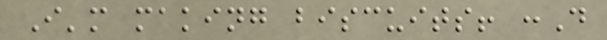I'm making biscuits! :D
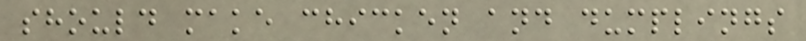should make chicken and dumplings
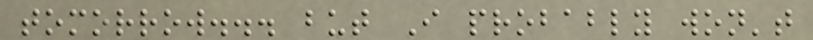tomorrow... but I probably won't
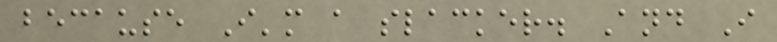because I'm a slacker. And I
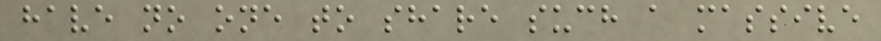have no one to share such a massive
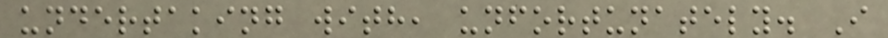undertaking with, unfortunately. I
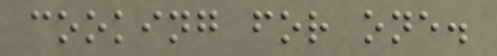cooking for one.
